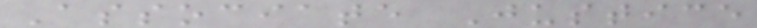Associate Justice
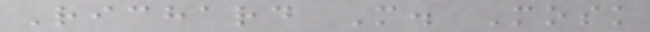Richard M. Mosk
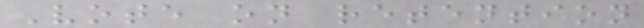Vote on retention
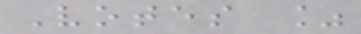Votes %
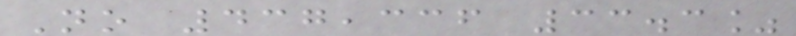No 437,336 33.3%
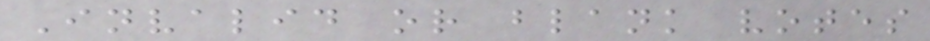Invalid or blank votes
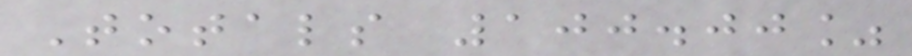Totals 100.00%
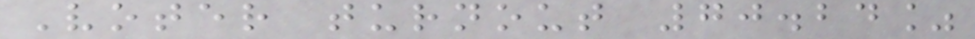Voter turnout 70.24%
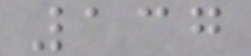137
